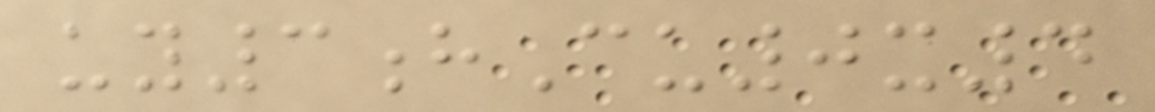uy3hCu0x4
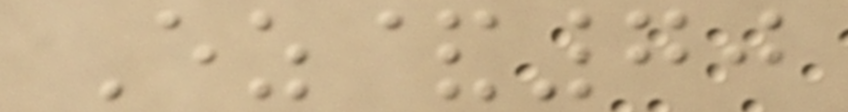Ez&70
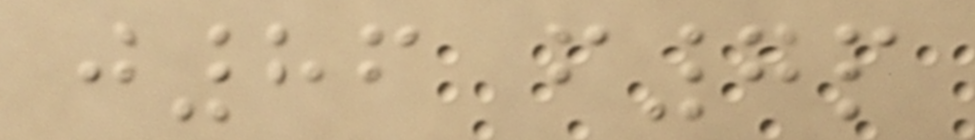j86 f7p
